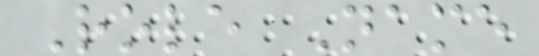Role Name
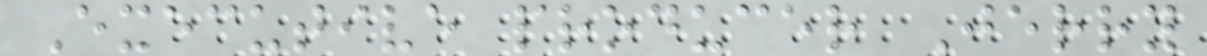Executive producer Jerry
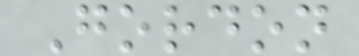Gordon
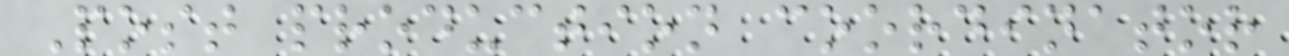Post production coordinator
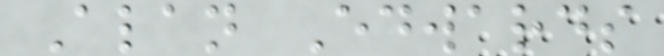Alan Edwards
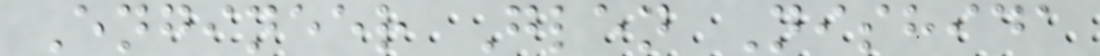Engineer Glen Nishida
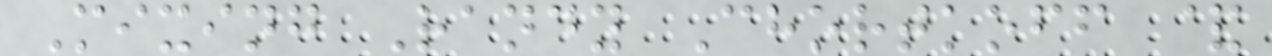Mixing Randy Chortkoff &
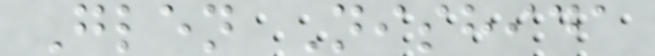Glen Nishida
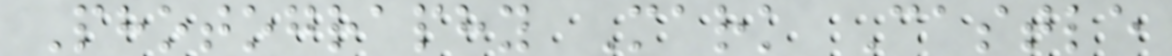Photography Mark Castle
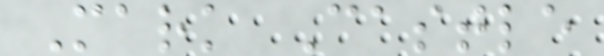Mark Castle
